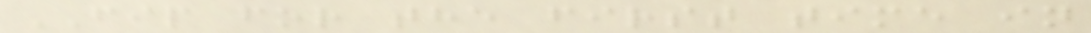FIP for the first time in
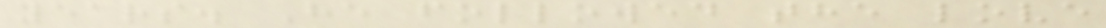years. He followed the love
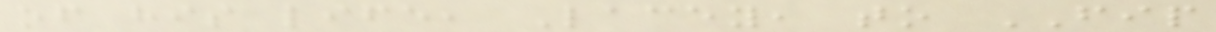of his life, Lacey, to FIP
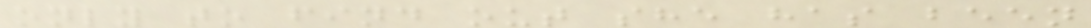only to find out she has been
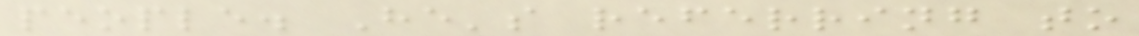people. He's referring to
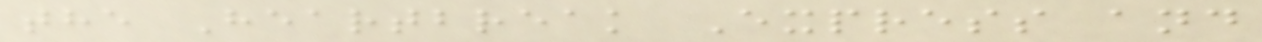the Heartbreak Express and
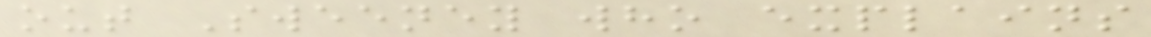out Sweeney who explains
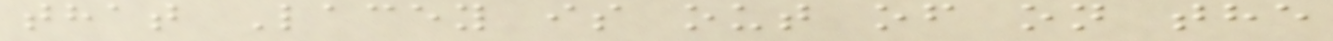that Lacey is out of on the
